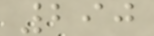290
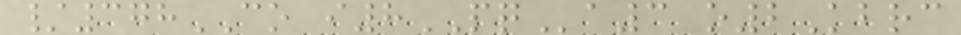/378CO i8PQa3 o2Kbrc
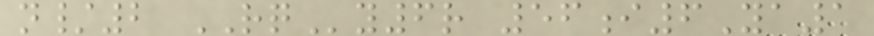n/2 RQy6r 56i6Ya1
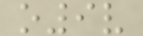o9v
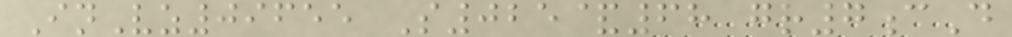InVz09655 S025&68 gr7cD
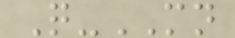Q-MN
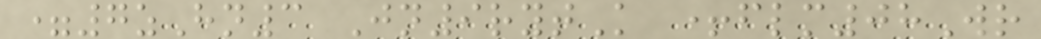=7zHn3 Jn9rytK +flm08Wr
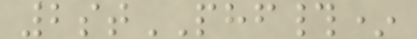2stPHF#*
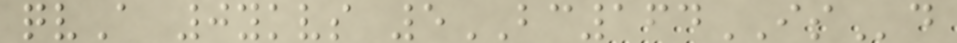qvA 0ykvs 5BC164ISd
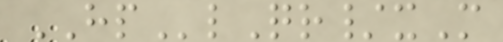HPlQr/xM
